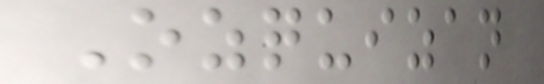Ozquizan
